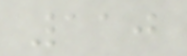110
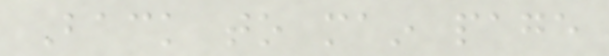Back to main page
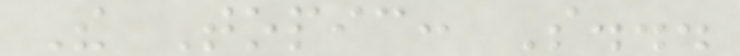The Topic: So...
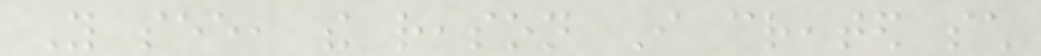You see, the reason I created such
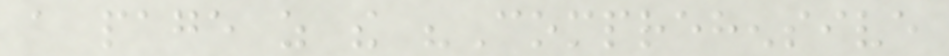a page as the "Comprehensive
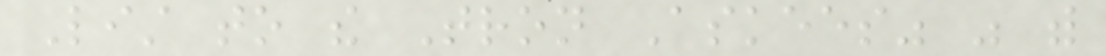List to the Tron Askees" was with
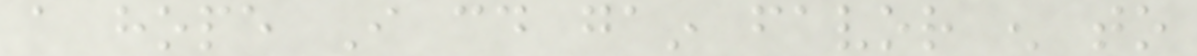a hope I could gain favor enough to
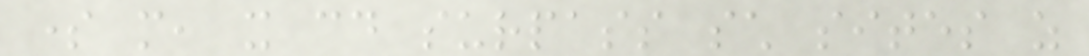some more, it could surpass such sites as
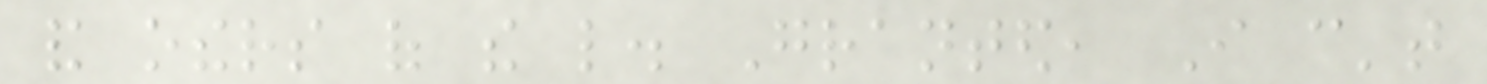and others of the like. Granted, I can't
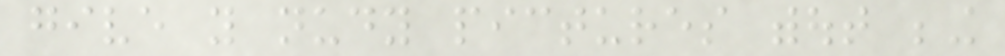give you nudy pictures without being
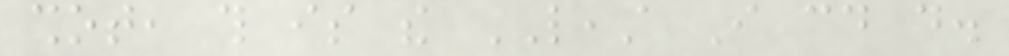shot, this is the LEAST I could do.
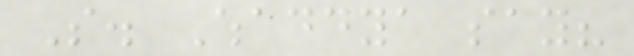So. Whaddya say?
